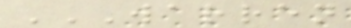WARREN
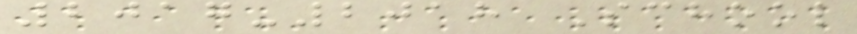2017-2018 School
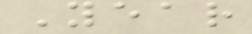Year
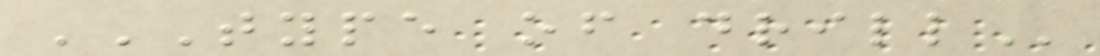TYPE OF DRILL
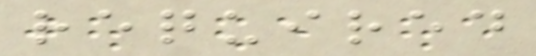required
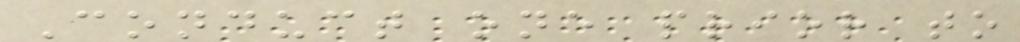Conduct one prior to
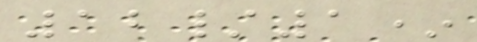12/1*
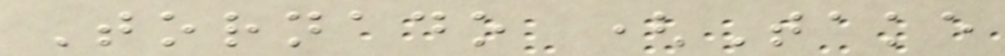Tornado (Take
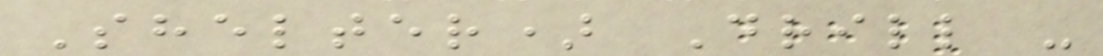Shelter) Drill -
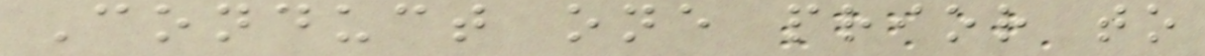Conduct one prior to
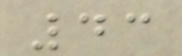43
